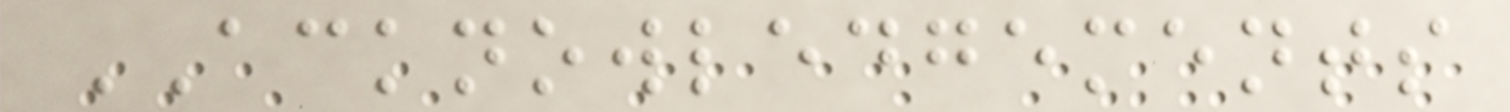ACKNOWLEDGEMENTS
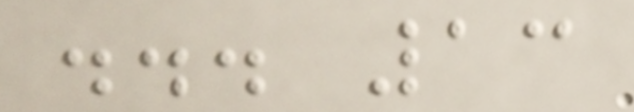... 13
